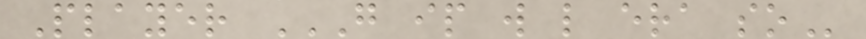Player G IP W L ERA SO
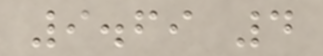9.69 4
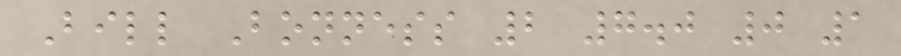Bill Bonness 2 7.0 0 1
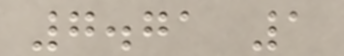7.71 1
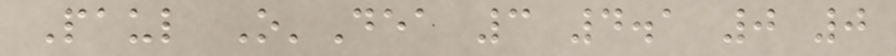Paul O'Dea 3 4.1 0 0
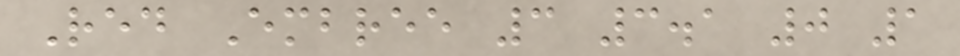Red Embree 3 3.1 0 1
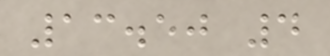13.50 4
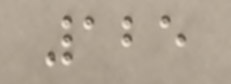125
